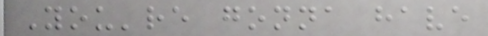You're gonna have
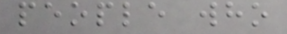people who
